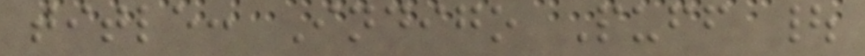title: Indigo Puff |
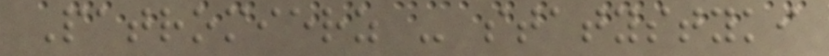Patromierz - statystyki
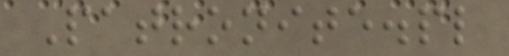Patronite.pl
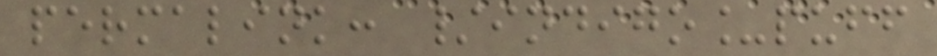permalink: /indigo_puff
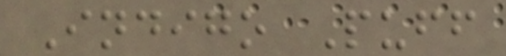Indigo Puff
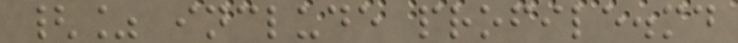{% include profile.md
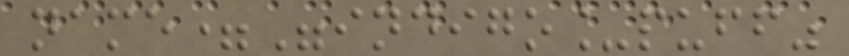name="indigo_puff"
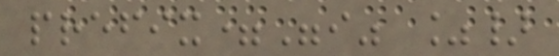prefix="i" %}
